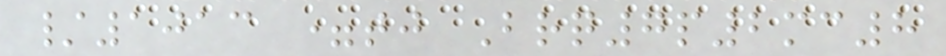/1013 =tj Brq7p2mc8
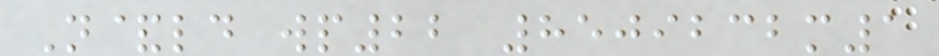N&ld wp22 8509232m1
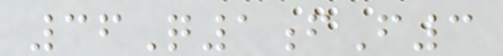36Q1fF3
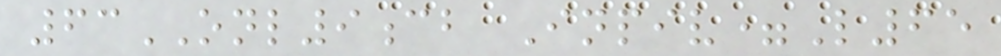63ONL9cb Inpiv=L65
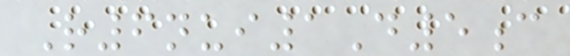R6nui1D5c
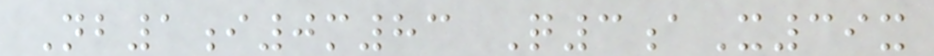Nb1i0m83 Q3aX39x
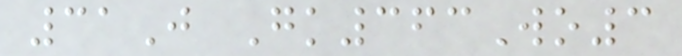31J Gk363Wo3
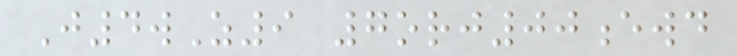J4wZ9 7orj00ewd
